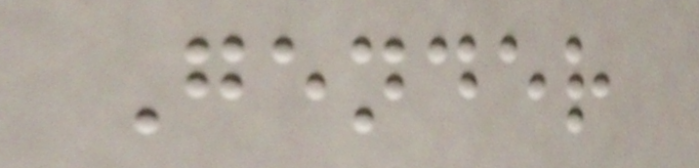Gender
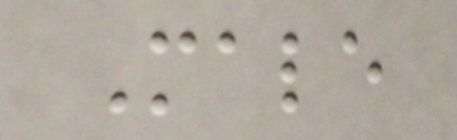Male
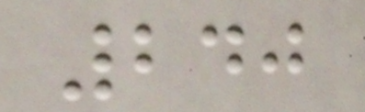240
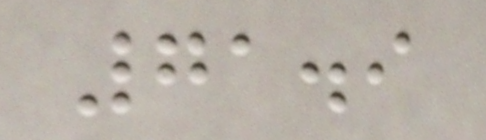71.9
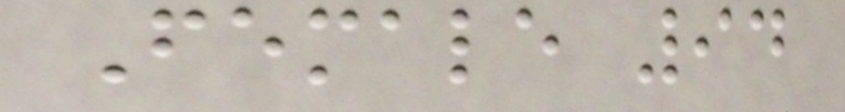Female 94
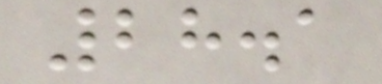28.1
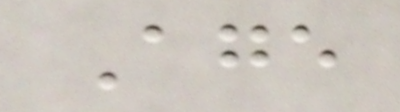Age
